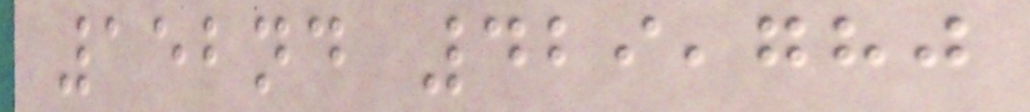152nd 429,780
